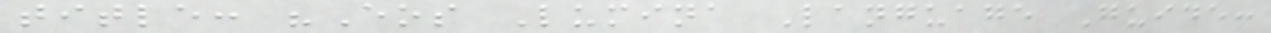title: "Eos Lumina Language Guide:
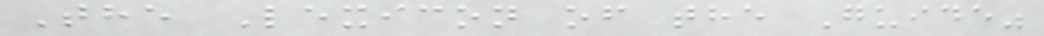The Lexicon of the Guide"
